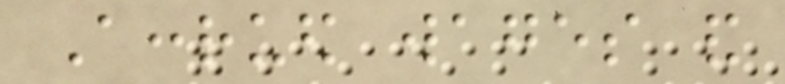Accrued wages and
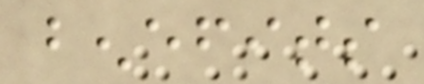benefits
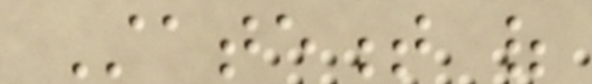Statement of
